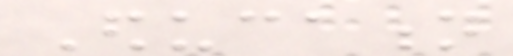Education
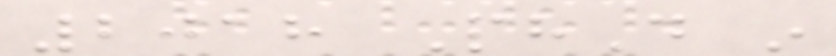2018 PhD in
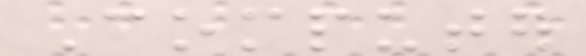Computer
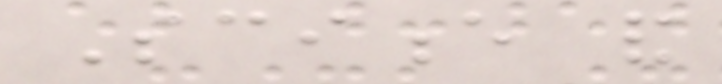Science and
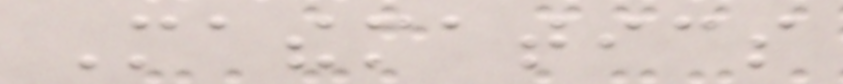Mathematics
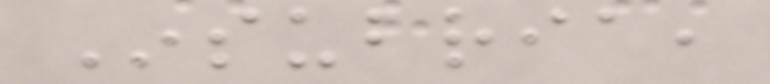Insubria,
